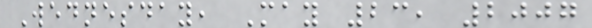Wednesday, May 23, 2007
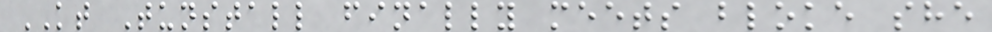KT Tunstall finally meets bloke she
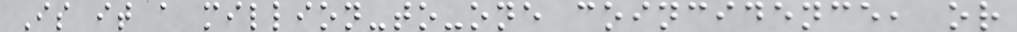Is it a million-to-one coincidence, or
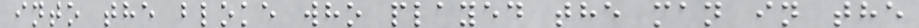into the bloke who played the man in the
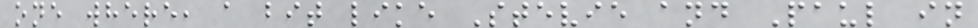one where, a bit like Stevie and Paul in
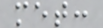met:
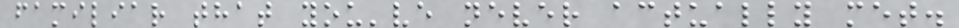familiar that you've never actually met.
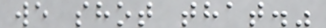we shot that."
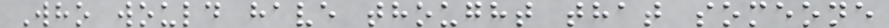Who would have thought that someone
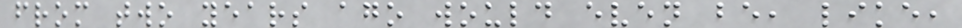from two years ago would even be, like,
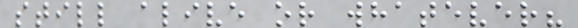still alive or whatever?
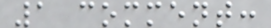1 comment:
